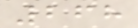268
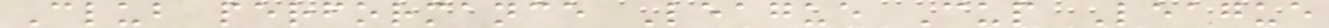Club performance League Cup League
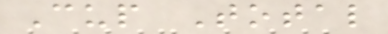Cup Total
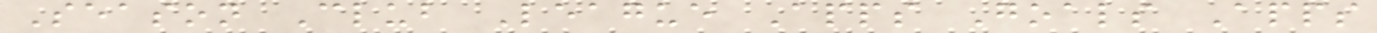Season Club League Apps Goals Apps
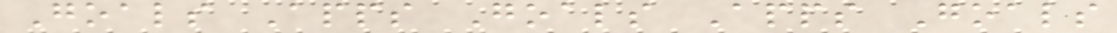Goals Apps Goals Apps Goals
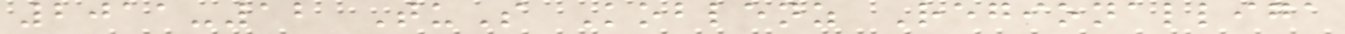2011-12 TuS Koblenz Regionalliga
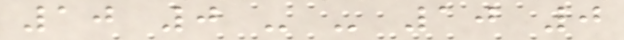10 0 - - 10 0
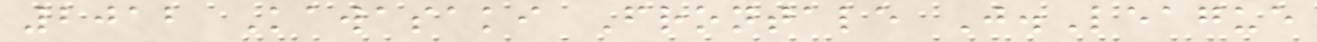2012 Kawasaki Frontale J.League
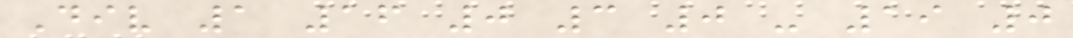Div 1 16 0 3 0 - 19 0
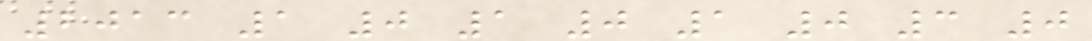2013 1 0 1 0 1 0 3 0
